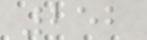252
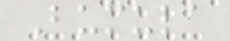Bumula
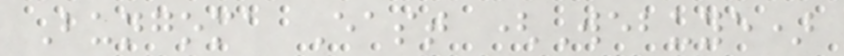Bungoma East (Webuye)
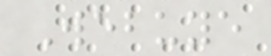Webuye
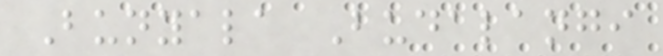Bunyala Budalangi
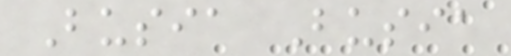Busia Busia
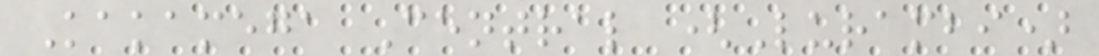Kakamega Central (Lurambi)
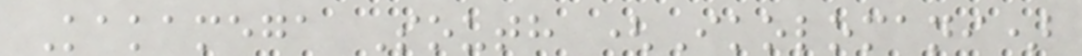Kakamega South (Ikolomani)
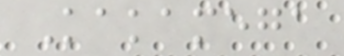Kakamega
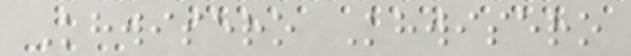Khwisero Khwisero
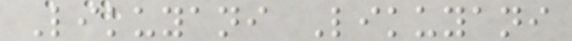Likuyani Likuyani
